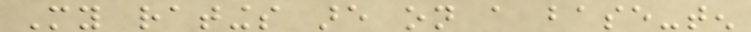My ratings are on a base-ten
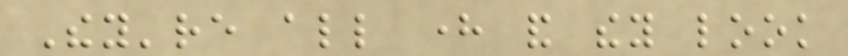They're all here and they look
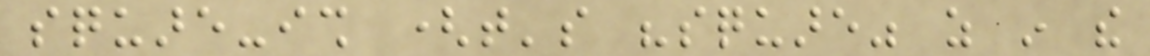square-ish (that's "square" as in the
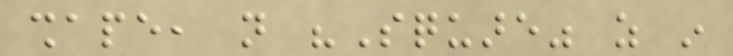shape, not "Square" as in
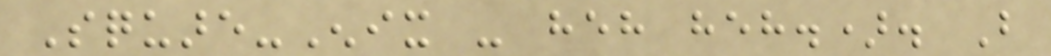Square-Enix - heh heh.). But
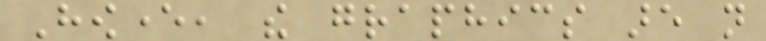However, the graphics are not
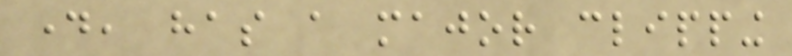day, has a major clipping
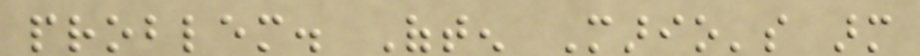problem. Often Mario's arm
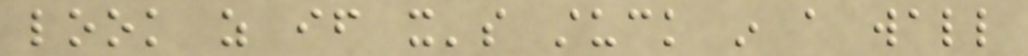look as if it's stuck in a wall
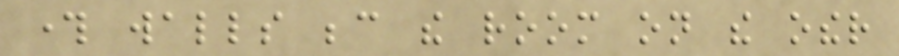through walls because the room on the other
